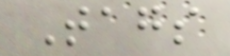Tags
